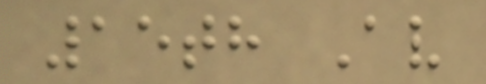15th Av
